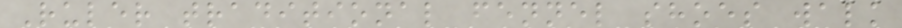Ruler traditional fennel shoes walk
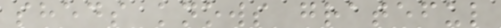sheds knows grateful
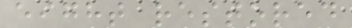eight restored
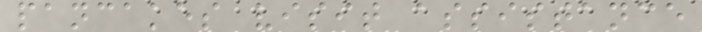pancakes visit assistance
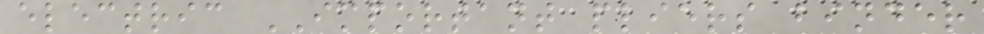electric IMPORTANT pliers binder
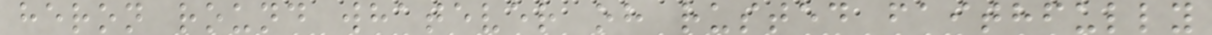heron round whatever oh rusted faithfully
